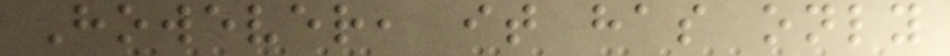However, it has only
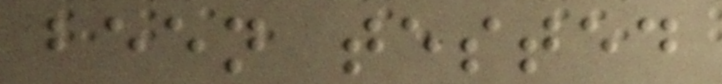been tested
